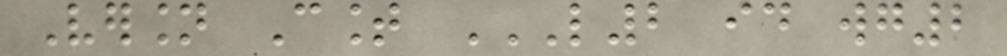Version Count L2 ID WG2
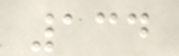134
